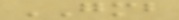GMB
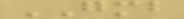GMB
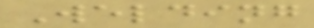Welding
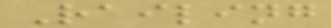Railing
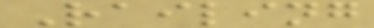Railing
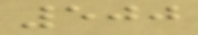500
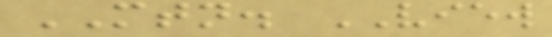MTN. VIEW
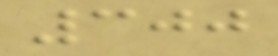300
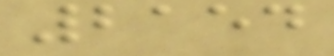2154
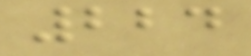224
